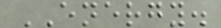ENERGY.
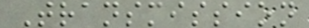Transmission
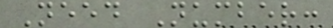Need Number:
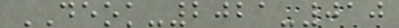DEOK-2021-010
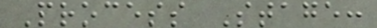Process Stage:
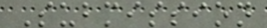Submission
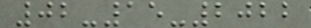02-15-2022
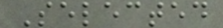Selected
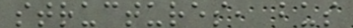structures, bus
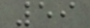59
